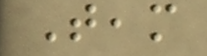Team
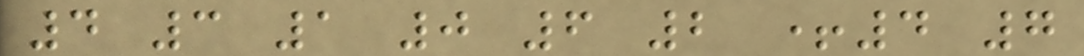4 3 1 0 6 2 +4 7
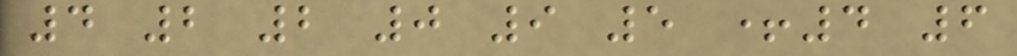4 2 2 0 9 5 +4 6
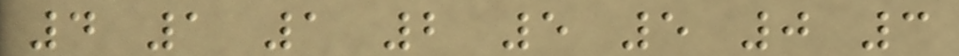4 1 1 2 5 5 0 3
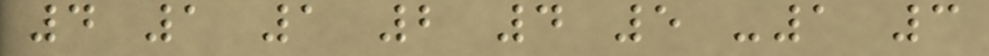4 1 1 2 4 5 -1 3
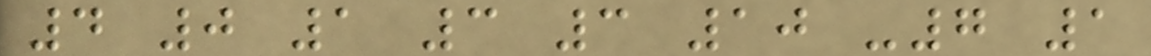4 0 1 3 3 10 -7 1
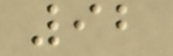92
